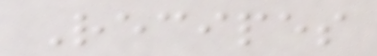Recipes
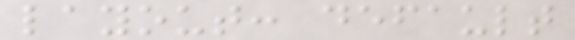layout: default
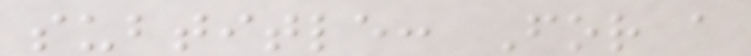subtitle: For a
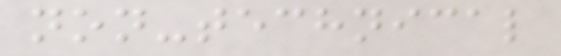non-technical
